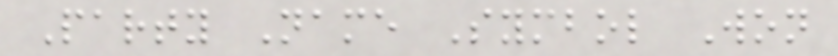Party Name Symbol Won
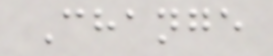Change
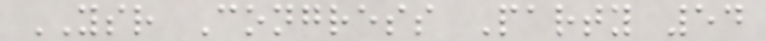YSR Congress Party 54
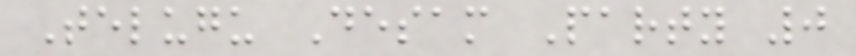Telugu Desam Party 0
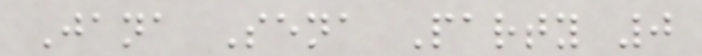Jana Sena Party 0
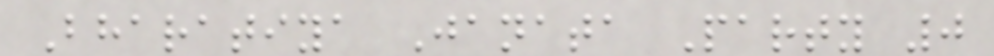Bharatiya Janata Party 0
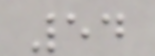54
